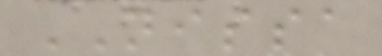NISSA
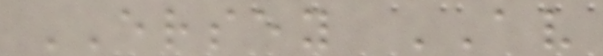ERSEY AV
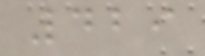429
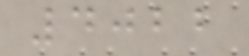4022
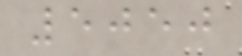5050
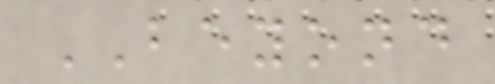BEYOND
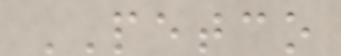PETCO
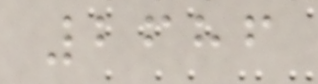2686
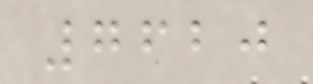7620
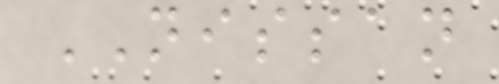NISSAN
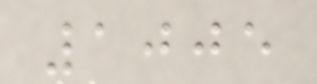1005
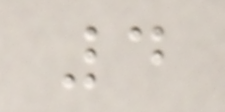4
